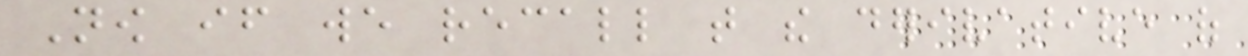Now if we recall that the derivative of
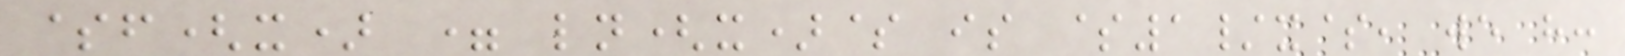$f(x) = ln(x)$ is $1/x$, we have:
